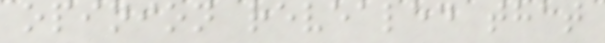opinion revealed that
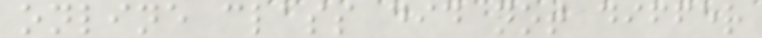online class did not differ
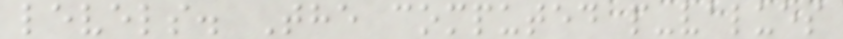levels. The computed p-values
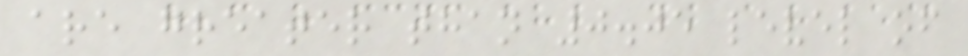are greater than 0.05 level of
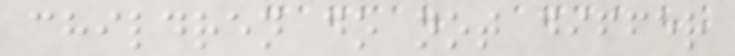children do not differ
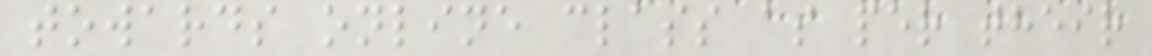towards online class as per their
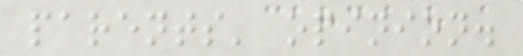parents' opinion.
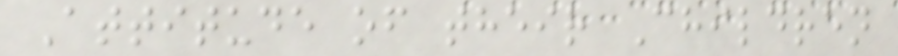Attitude of their Children
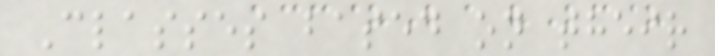Classes based on their
